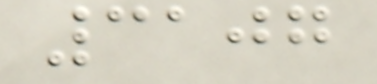3107
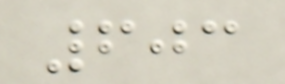603
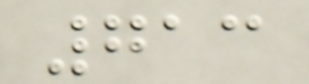713
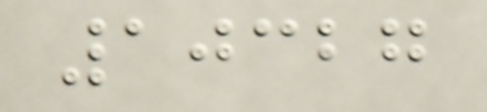10327
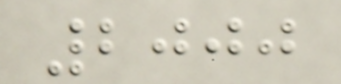2000
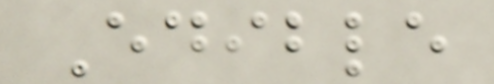Edible
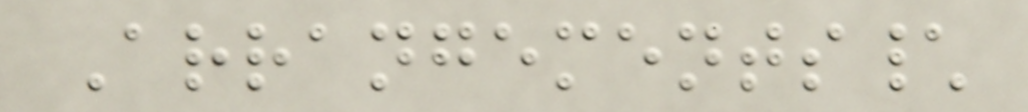Arrangements\
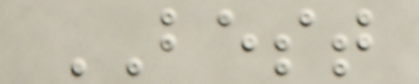BEST
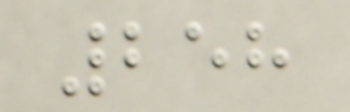258
